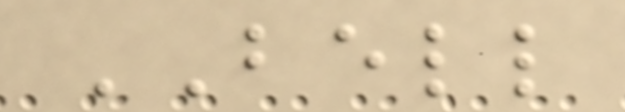BELL
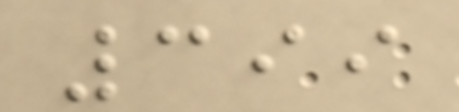399
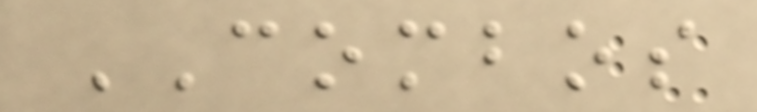COMBOS
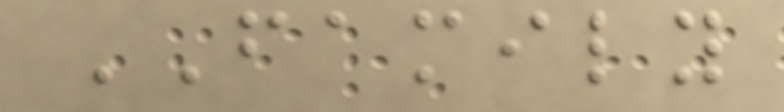FAMILY
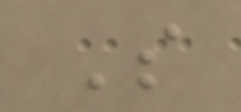S
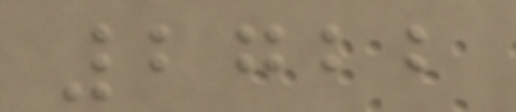2722
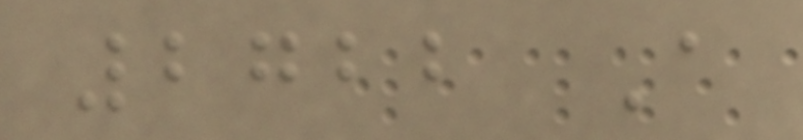2722 A
